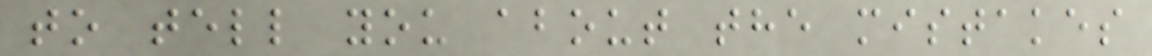to tell you about the mistakes
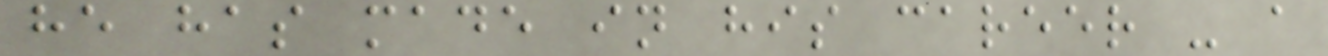he has made in his career - a
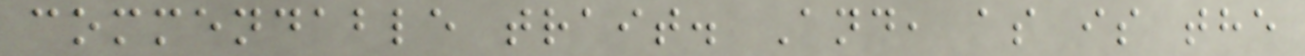commendable trait. And, as is the
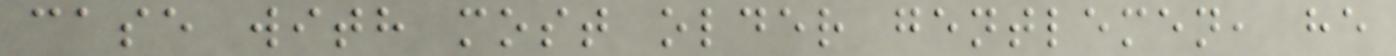case with most older gentlemen, he
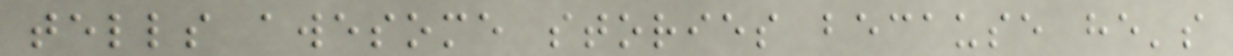tells awesome stories because he's
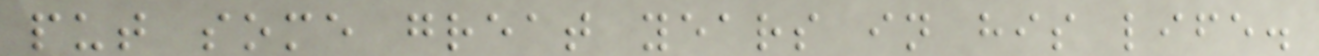put some great years in his life.
